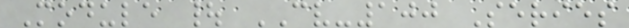Module | CV-100 Series
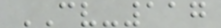CV-117
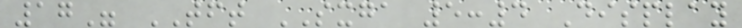17" TFT SXGA 5:4 Display
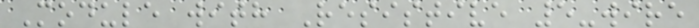Module with Resistive 5-wire
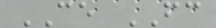CE FC
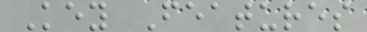Key Features
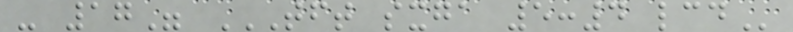- 17" TFT SXGA 5:4 LCD
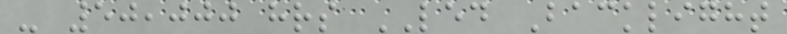- 50,000 hrs LED Backlight
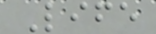Life
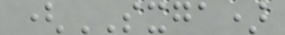(SXGA)
